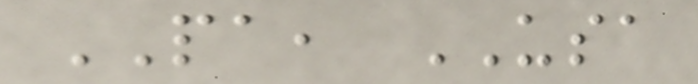PA, USA
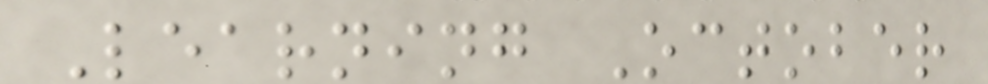Learning October
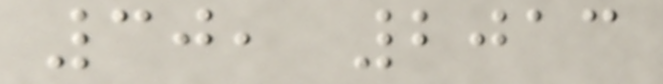30, 2013
